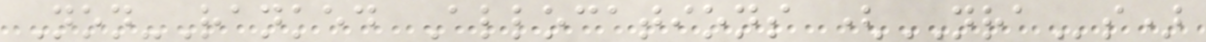Non-Ranked Allocations (NRAs)
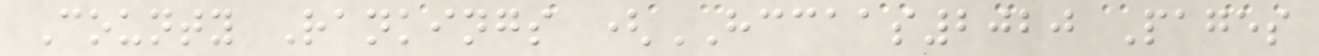County Rankings (HCCAAS2020 Pages
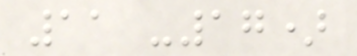11 -17)
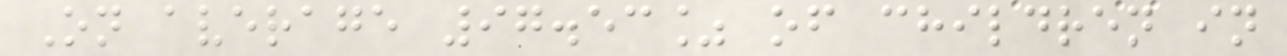On average 97.53% of children in
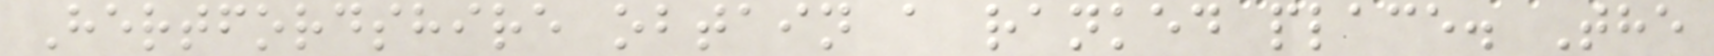Hertfordshire obtain a ranked place. The
